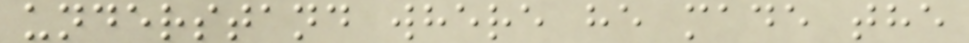understand where he made the
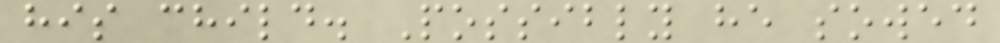his child. Possibly he sowed
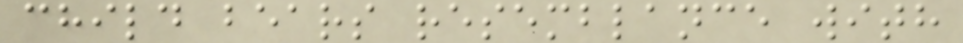child bears resemblance with
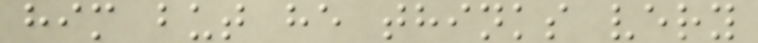him but he thinks very
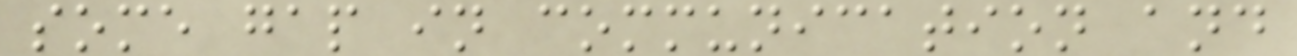some gap in communication and
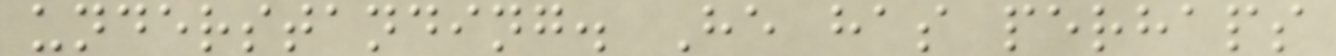understanding. He has perhaps
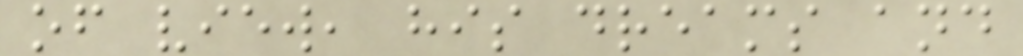of view, his dreams and
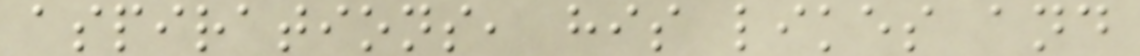aspirations, his likes and
